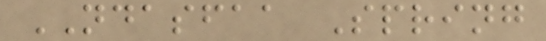NDASFAA Spring
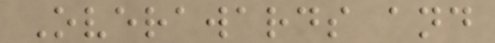Overawards and
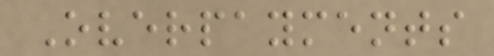Overpayments
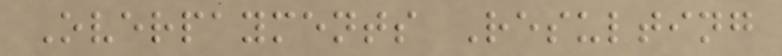Overpayments Resulting
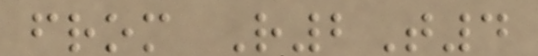from R2T4
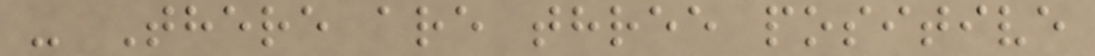- There are three positive
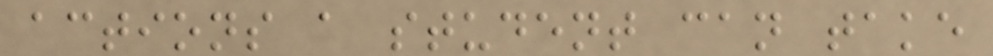actions a student can take
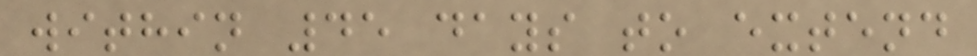within 45 days to extend
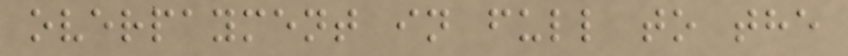overpayment in full to the
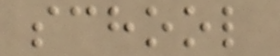school
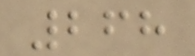268
